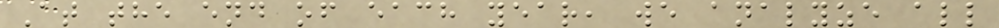At the end of each year, we analyze all
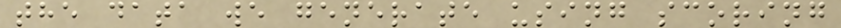the data we generate using scoring
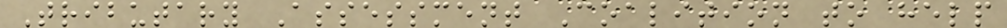Tributary Assessment Coalition to help
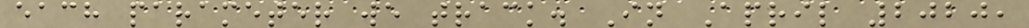each parameter we track. In April 2020,
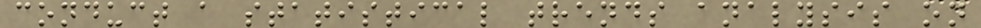conduct a statistical trends analysis on
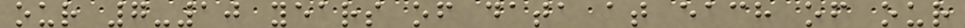our 7-10 years of data at each of our
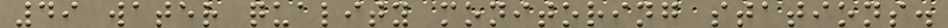49 water quality monitoring stations.
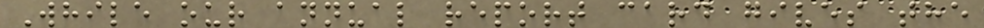While our annual report card gives the
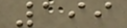199
